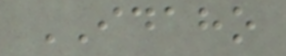IDAHO
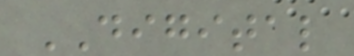DIGITAL
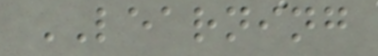LEARNING
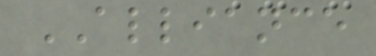ALLIANCE
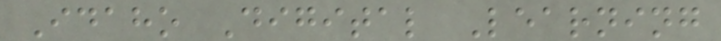Idaho Digital Learning
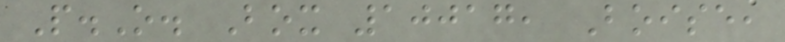P.O. Box 10017, Boise,
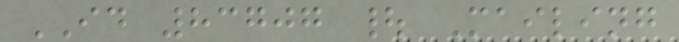ID 83707 | Mailing
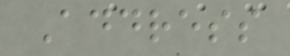Address
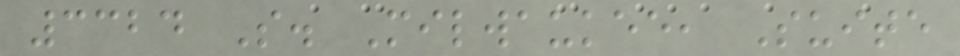3324 S. Milwaukee, Suite
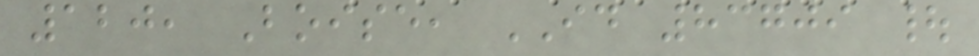120, Boise, ID 83709 |
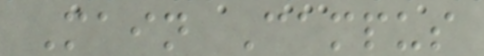Main Campus
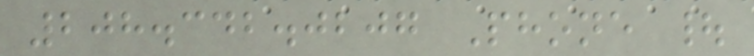208.342.0207 Phone |
